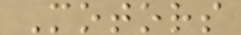Motors
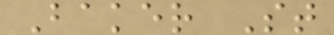Baker St
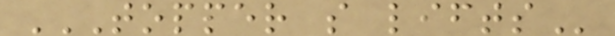TOPPER S LIFTS
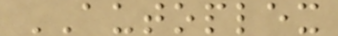AUTOPLEX
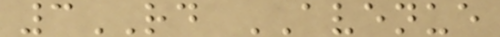3RD AVENUE
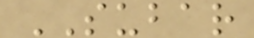SUBAR
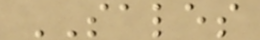SALES
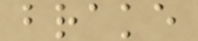brake
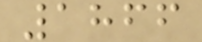1866
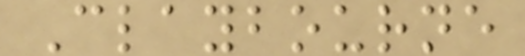Claybourne
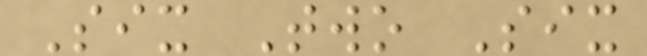Six Two Six
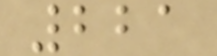221
